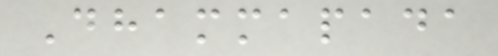Dhammapada
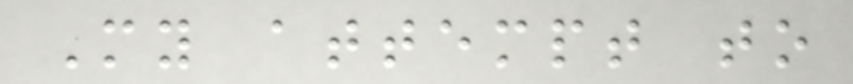My attempt to
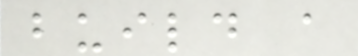build a
